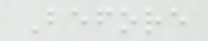Before
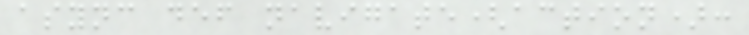async def navigate(action):
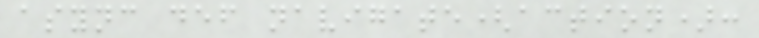async def navigate(action):
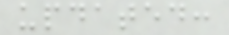updated:
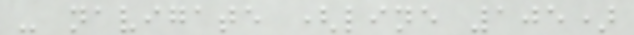- navigate (line 105)
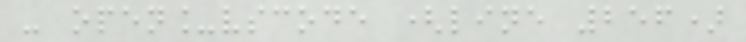- open_vscode (line 256)
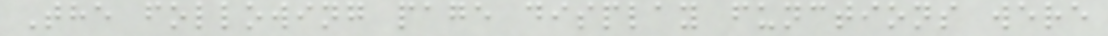The following page display functions were
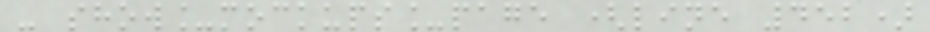- show_mockups_page (line 452)
